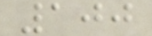100
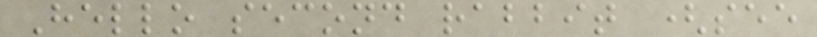Hello second rabbit (see
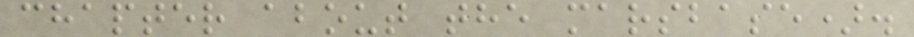chapter about the marsbase).
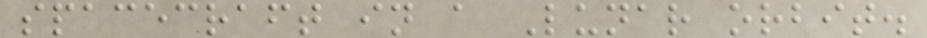spacecraft in a Lunar orbit.
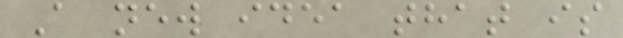A new idea that is
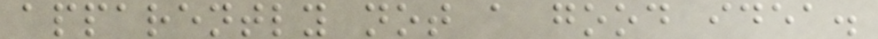apparently not a good idea.
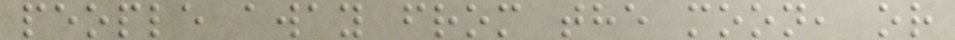people away from the moon, or
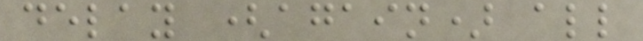delay (again) all
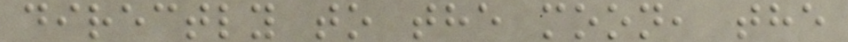directly to the moon, the
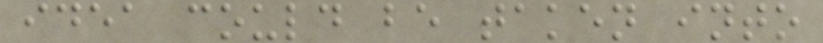idea could be taken into
